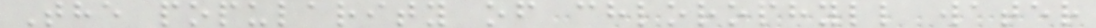The popularity of chlorophyll water
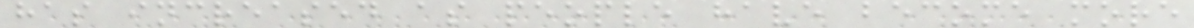has increased as people have become more
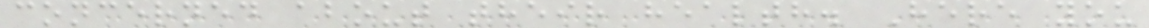concerned about their health. Here you
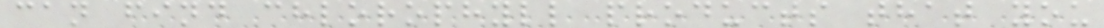can find chlorophyll products that you
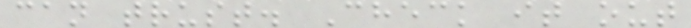can trust. Check it out
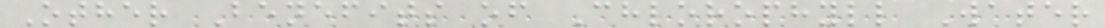Other Benefits of Chlorophyll Water
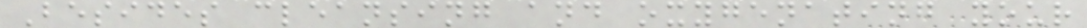Besides cleansing and oxygenating your
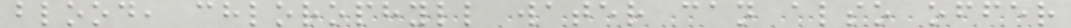blood, chlorophyll water can also offer
